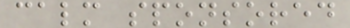calm sponsored
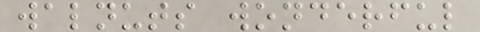walnuts wonderful
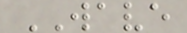WAVE
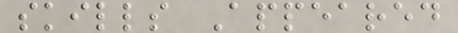skills Appeared
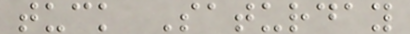tuck Saturday
